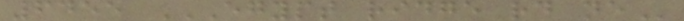6455 EGYPT RIDGE RD NE
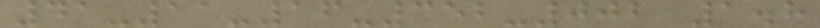41-11-16-352-002 1.8
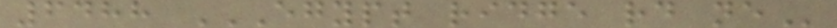6488 EGYPT RIDGE RD NE
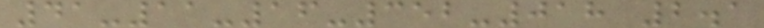41-11-16-352-018 2.1
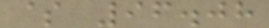$ 96.08
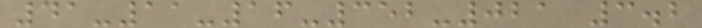41-11-16-352-021 3.2
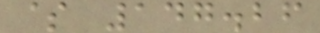$ 147.26
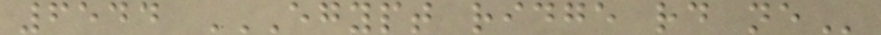6544 EGYPT RIDGE RD NE
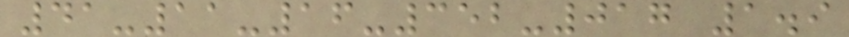41-11-16-352-017 1.9
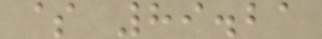$ 89.21
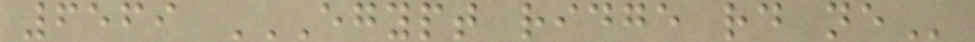6569 EGYPT RIDGE RD NE
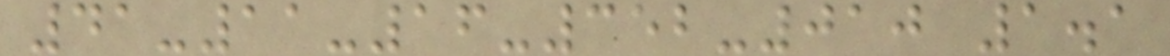41-11-16-352-010 1.1
